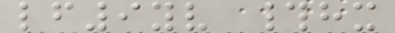lf9yv #hx
